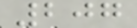207
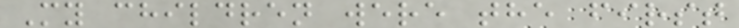My children were the first
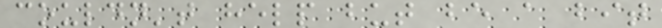couldn't help but be a bit
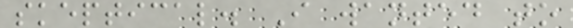skeptical. I wanted to
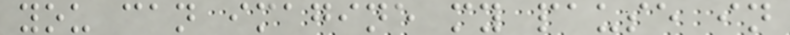you can imagine my pause in
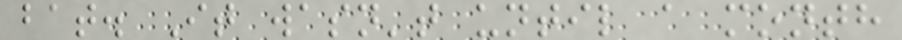bat. It wasn't until a month
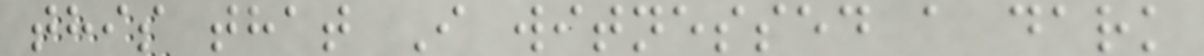this that I witnessed a dark
